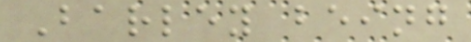Barley being
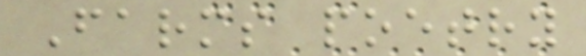Farms poetry
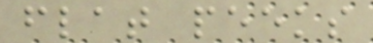flat peeks
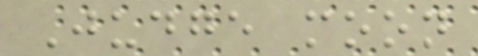Judge moon
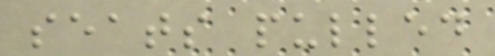seats pulled
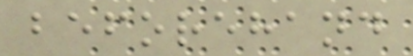beforehand
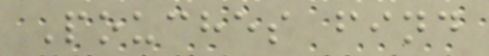Pouches find
